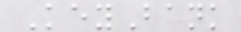KeyBank
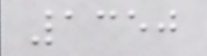1350
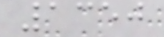1350
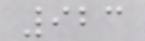923
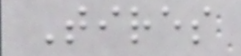Tires
